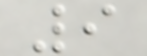9
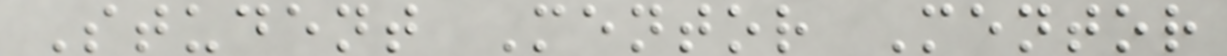Student Mentor Mentor
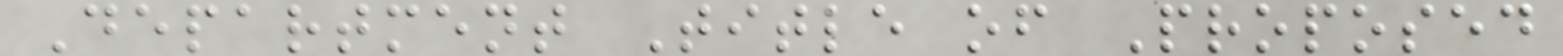Department Title of Proposed
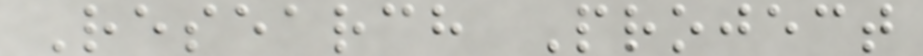Research Project
